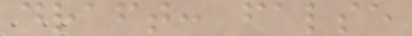draft: false
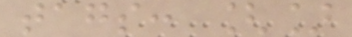tags: []
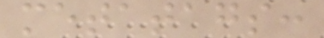metatags:
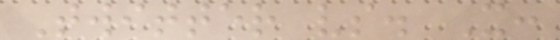Twitter vs. X:
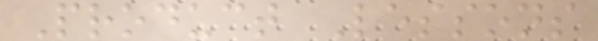Product Lessons
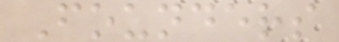Founders
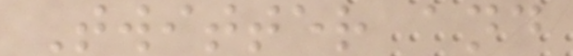Twitter and
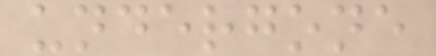undergone
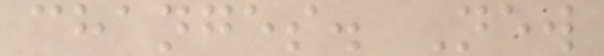changes. New
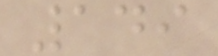149
